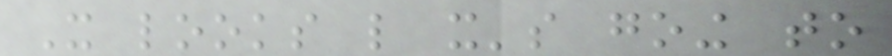It looks like it's going to
